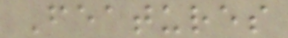Features
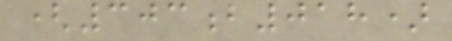(303b018)
